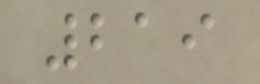219
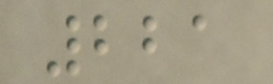221
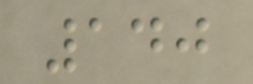140
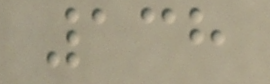138
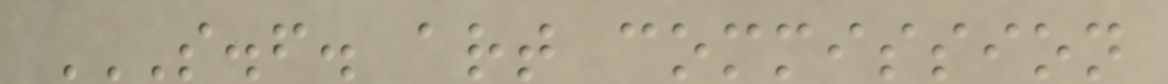S.F. ART COMMISSION
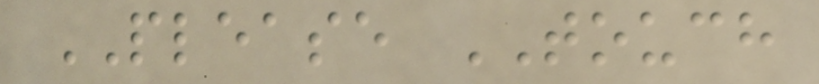PLEASE TOUCH
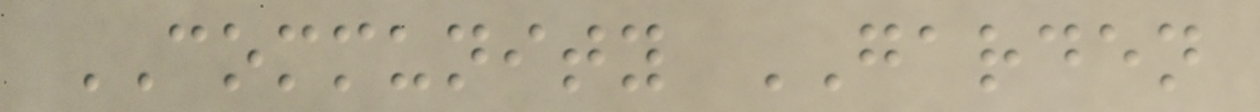COMMUNITY GARDEN
